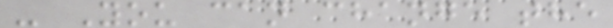- You can change the
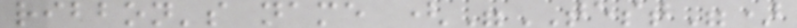ribbon's name ("TEST")
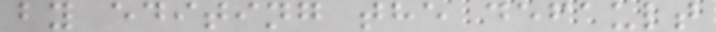by editing the default
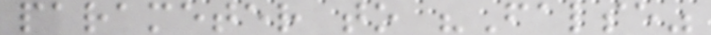parameter to "False"
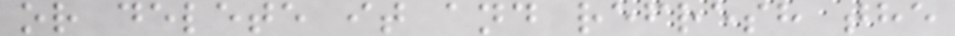or delete it and refresh the
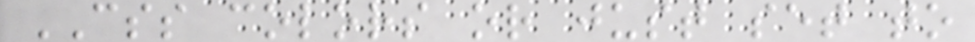CSS colors or just set to
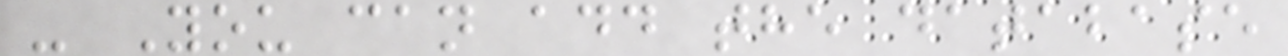- You can add the database
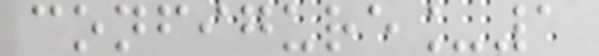configure_1
